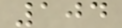104
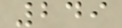249
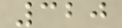320
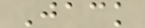Jack
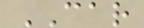CAR
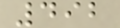492
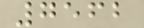7562
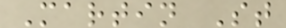Martin St
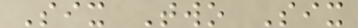Six Two Six
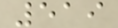519
